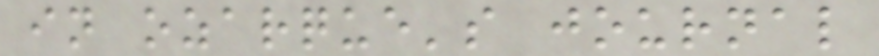in ozarque's journal
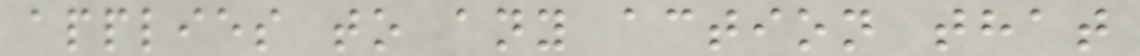applies to any action that
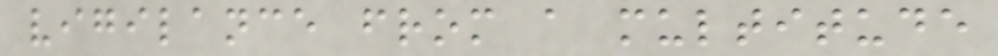vigilance from a multitude
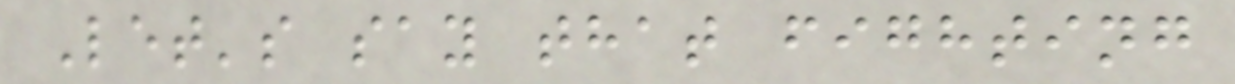Let's say that fighting
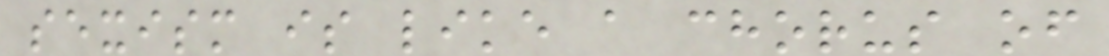sexism is like a chorus of
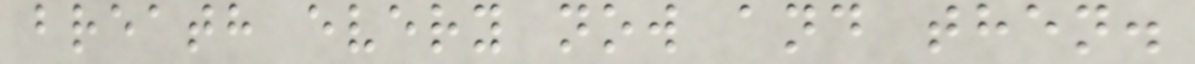breath every now and then.
